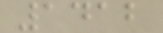1412
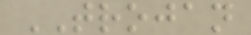TROJAN
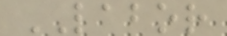LABOR
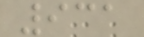931
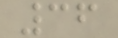36
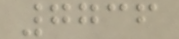7736
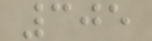305
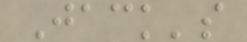Jack's
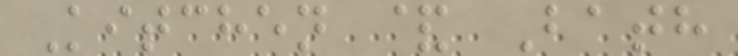Kitchen & Bath
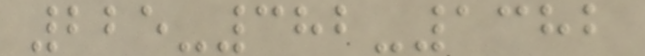225-382-1382
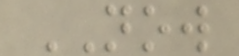NOW
